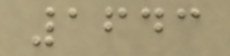1643
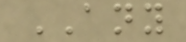ANY
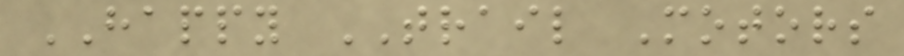HAPPY TRAIL Motors
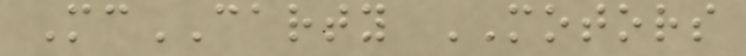McCARTY MOTORS
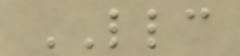LLC
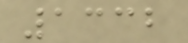1332
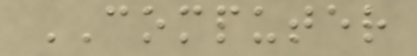COMPUTER
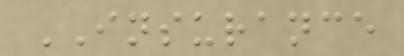INSURANCE
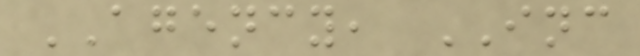AGENCY, INC
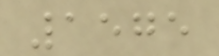1575
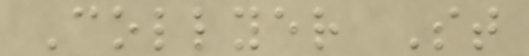Collyer St
